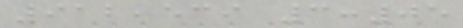912,539 3:05
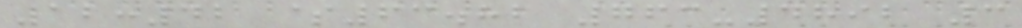12:42 $63.82 763-4892 3
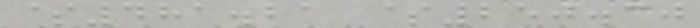$481.21 $250.30
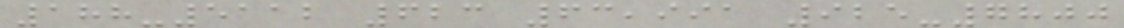188-5112 623 63,991 925-7800
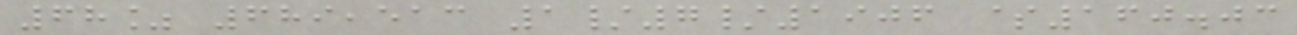68% 689,513 1/7/1906 $160.03
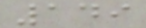149
